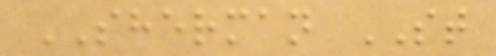SHERMAN ST
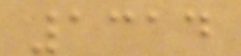1314
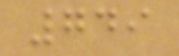749
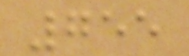755
